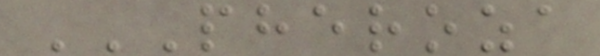PHEROZA
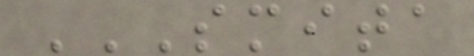SMITA
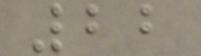22
